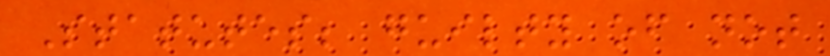Statutes; guilty of not
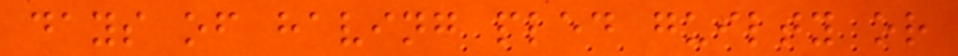days of having pled guilty or
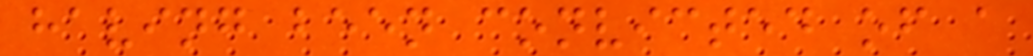having been convicted of a
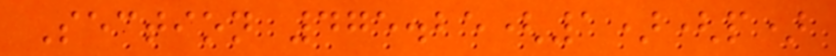Section 475.25(1)(p)
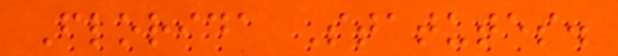Florida Statutes.
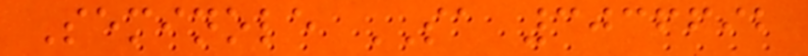Seminole SA 3036692
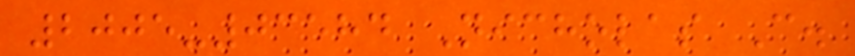2005-03584 Nicholas C.
